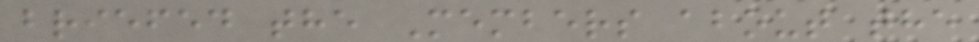briefed the Members about the
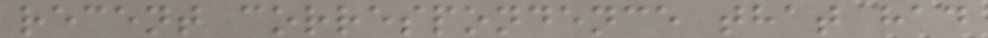recent correspondence that had
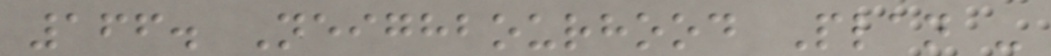166. Neighbourhood Plan -
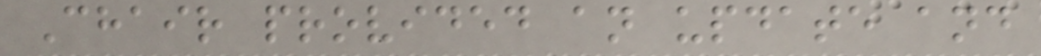Chair provided an update and
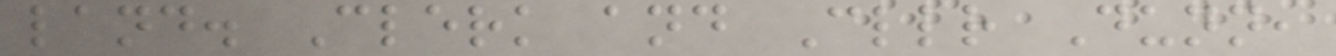land. Clerk and Cllr Dunn,
